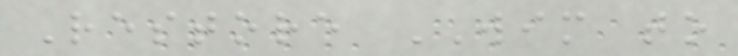Restore WIM to
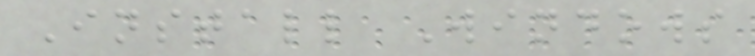Install Windows
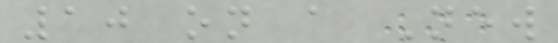10 on a New
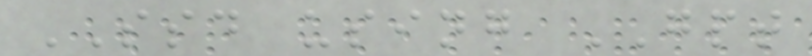SSD using GPT
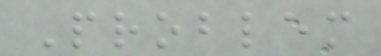Problem
